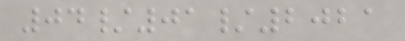04/01/2021
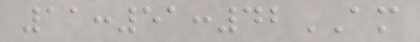11:51:42AM
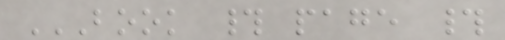BOOK # PAGE #
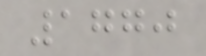1770
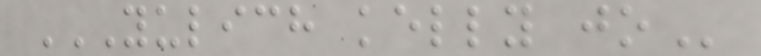YULICH KELLY JO
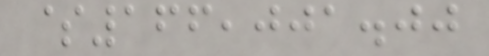$166,001.00
